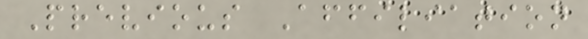Previous Affiliation
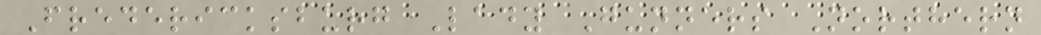Fredericksburg Lady Gunners Northern
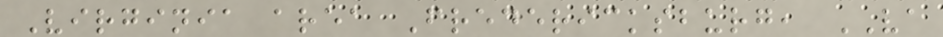Virginia area Fredericksburg, VA
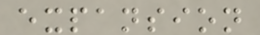expansion
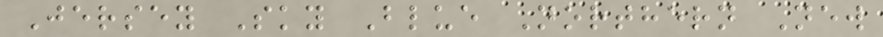Jersey Sky Blue Northern New
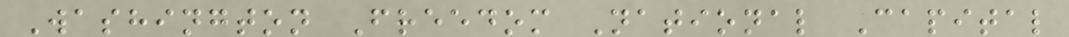Washington Freedom National Capital
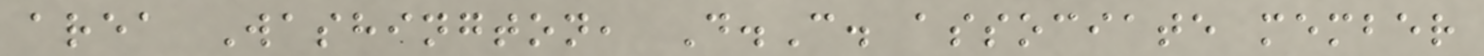area Washington, D.C. associate member
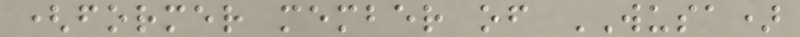(former member of WUSA)
